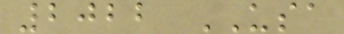2022 USA
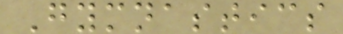Gymnastics
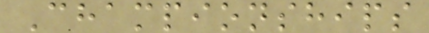Championships
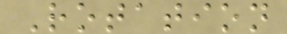Rotation
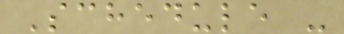Schedule -
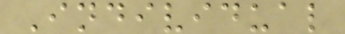Individual
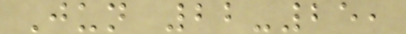Jun 22-25,
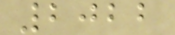2022
